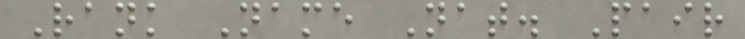Rank Name Nat. Pair
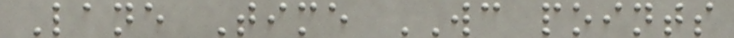Lane Time WC points
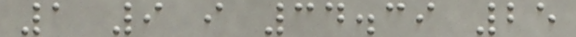1 9 i 34.39 25
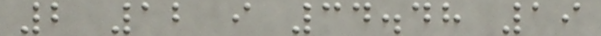2 12 i 34.48 19
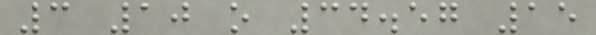3 10 o 34.57 15
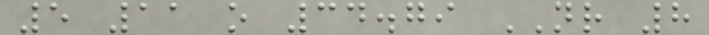5 11 o 34.79 NR 8
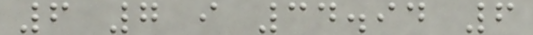6 7 i 34.94 6
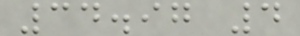34.97 4
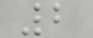2
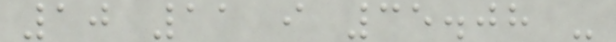10 11 i 35.08 -
